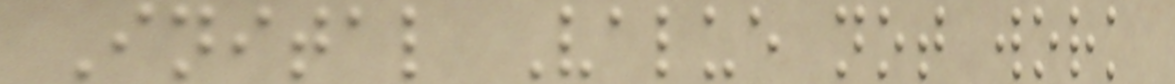Inital Value not work
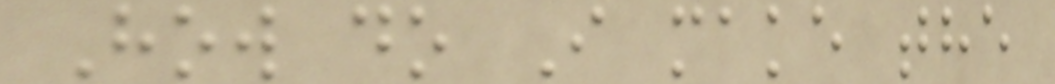How do I make the
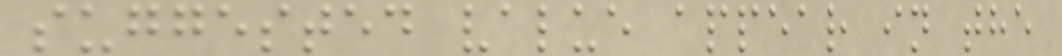suggested value appear in the
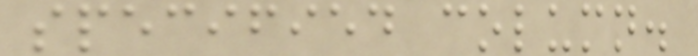specified column.
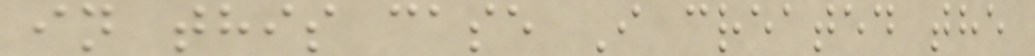in this case I created the
